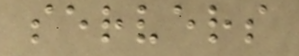servers
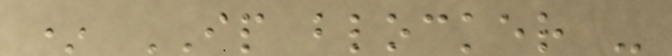* IP blocker -
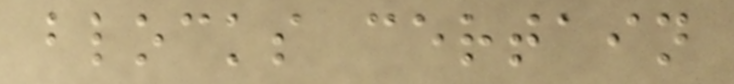blocks certain
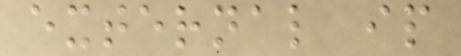external ip
